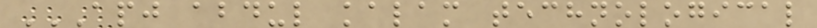APJ ABDUL KALAM TECHNOLOGICAL
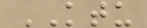KTU
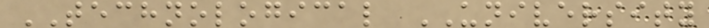TECHNOLOGICAL UNIVERSITY
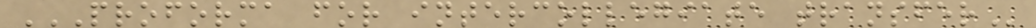PROFORMA FOR INTERCOLLEGIATE TRANSFER
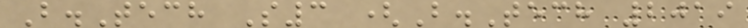B.Tech S3 (B.Tech 2019
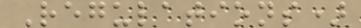Regulations)
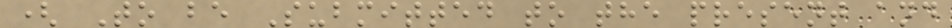( To be Submitted to the present and
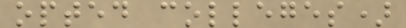opted colleges)
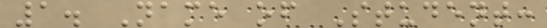1. Name of Student:
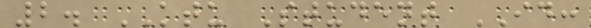2. KTU Student ID:
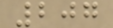207
